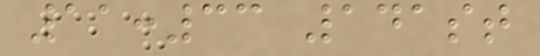11:33 141st
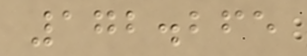172.265
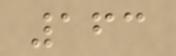163
